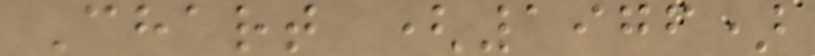Chart (1976)
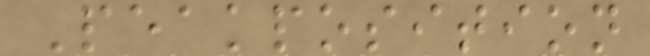Peakposition
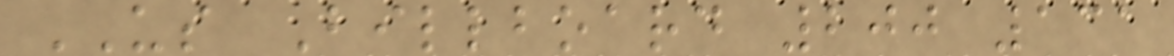US Billboard 200 131
